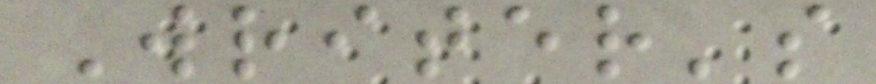Writer's
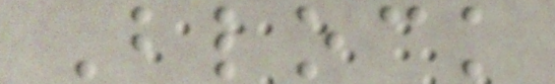Block
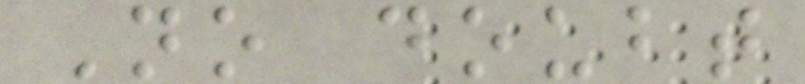No doubt
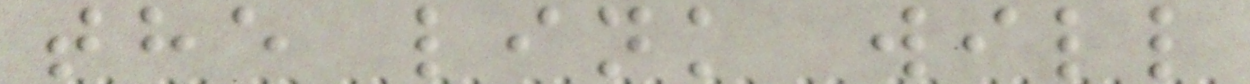the link will
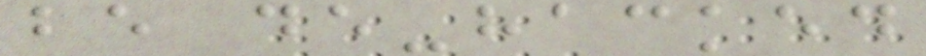be de-hacked
